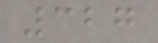327
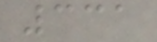331
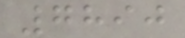7890
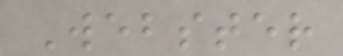Webster
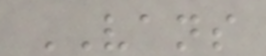VANS
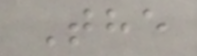The
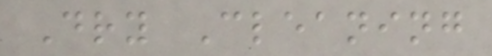Dry Cleaning
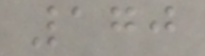170
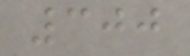300
